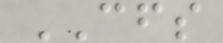CFS
